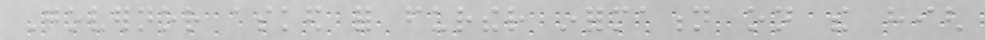Governor asked for further information on the high
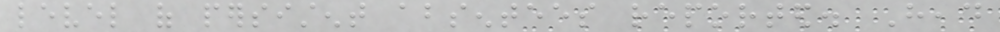level of persistent absentees reported. Head
